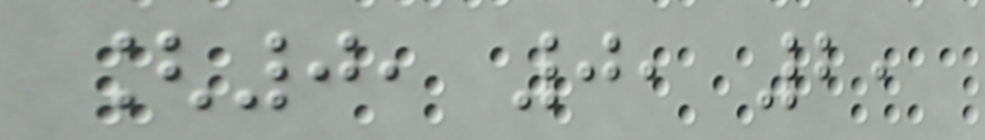[0, 0, 2,
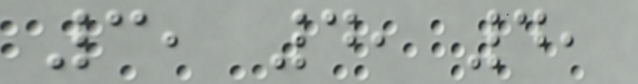3, 4, 4,
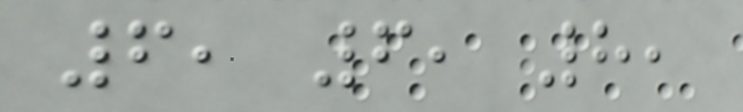6, 6, 8,
